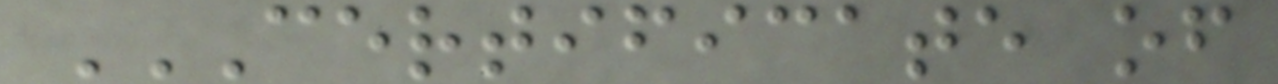CERTIFICATE OF
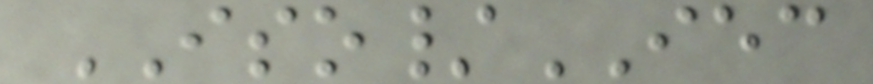ISO/IEC
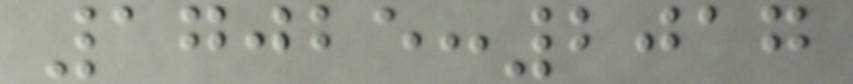17025:2017
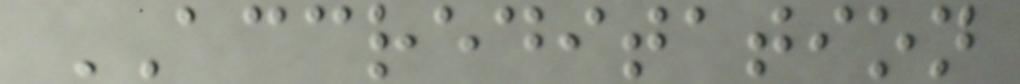ACCREDITATION
